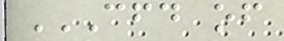CFD OF
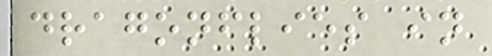dragonflies in
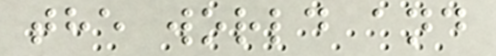the world and
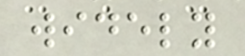widely
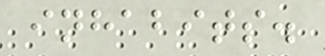inhabits.
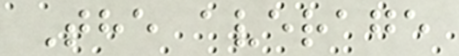The average
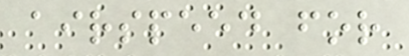airspeed for
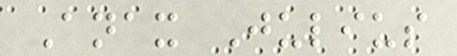Anax Julius
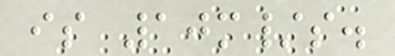is 10m/s.
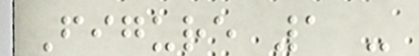Figure 1 -
